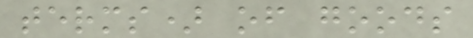terms) of goods
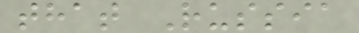that Russia
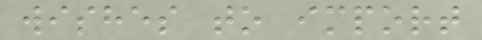wishes to import
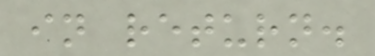in return.
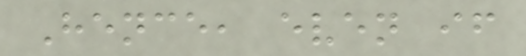Hence, even if
